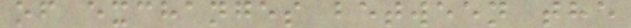of exchanges between the
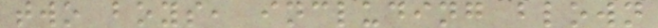two boys, including blown
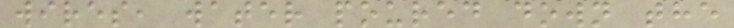wires, water poured down the
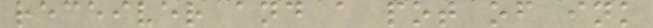receiver and a pot of ink
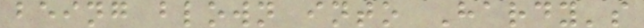being blown into Hardy's
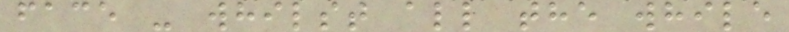face - whilst all the while
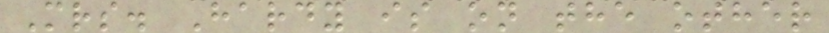Mrs. Hardy is on the other
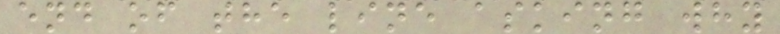end of the line asking why
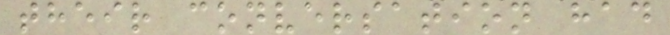their conversation had
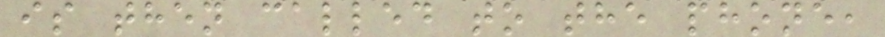is then called to the phone,
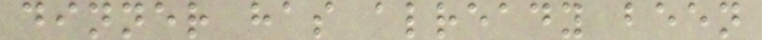dinner has already been
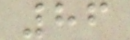86
